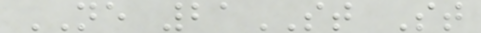NE 21ST St
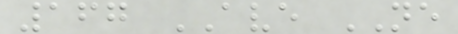167 AVE NE
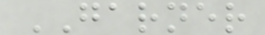GARNER
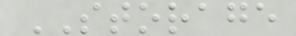STORAGE
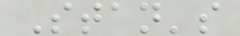Stan's
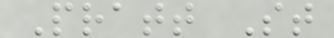Pratt St
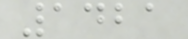1421
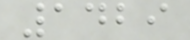1429
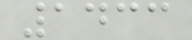1433
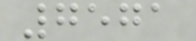7571
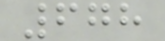678
